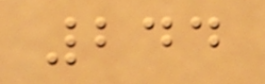244
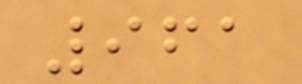961
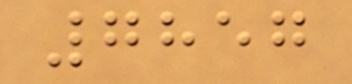7857
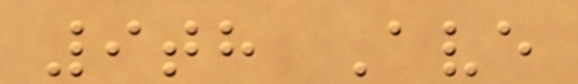9th Ave
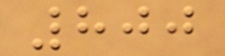800
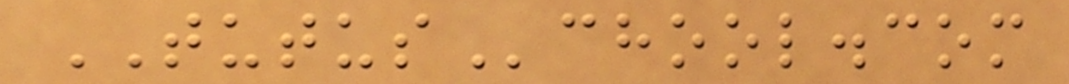TUTUSchool.com
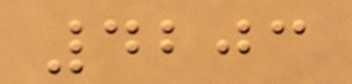4203
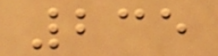235
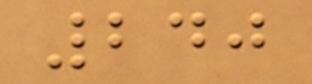240
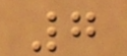7
